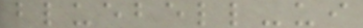bluebell-ui
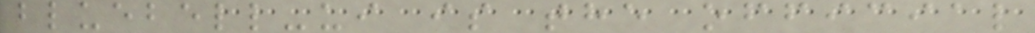bluebell-ui is the official
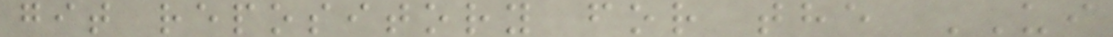git repository for the UI
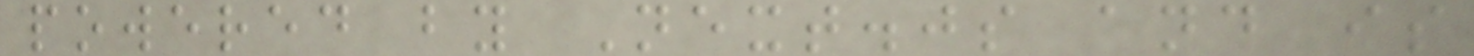powered by Next.js and is
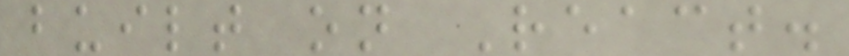built on React.
